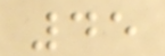45
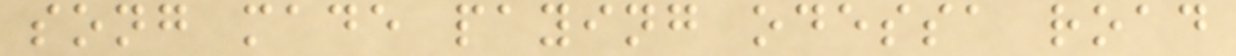song made paying odessa road
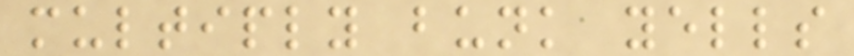multiply bunk yells
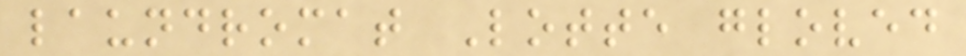laundromat Lotte gloved
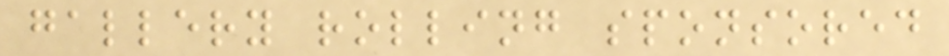gallery rolling sponsored
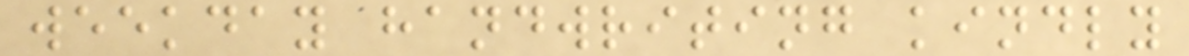weekday handwriting kindly
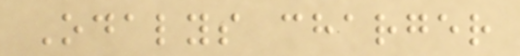Odalys charger
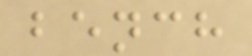bench
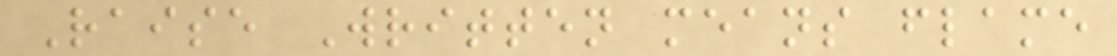Raise Written means flame
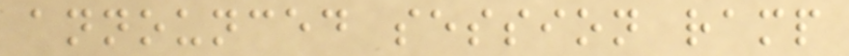announced session ramp
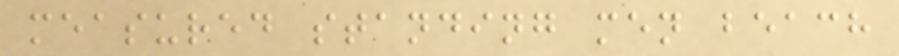measured standing men beach
